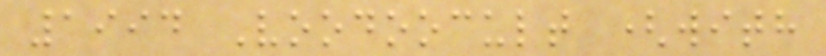1994 Voodoocult (with
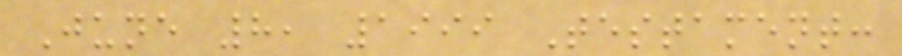June 8, 1999 Testament:
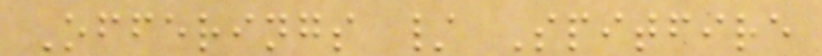Offerings / Spitfire
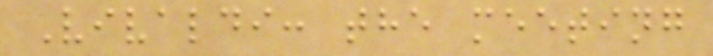Vivaldi: the meeting
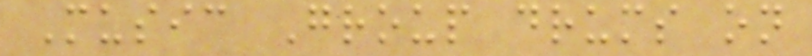Music Group drums on
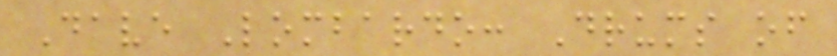Dave Lombardo: Drums of
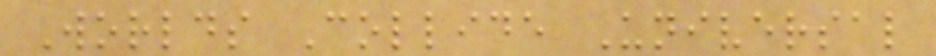Worlds Collide Universal
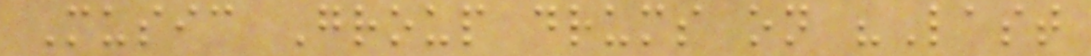Music Group drums on "Last
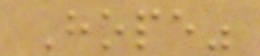Hope"
